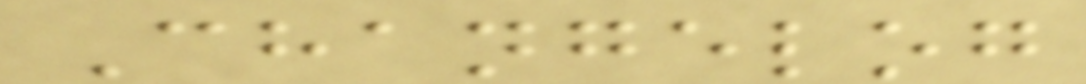Changelog
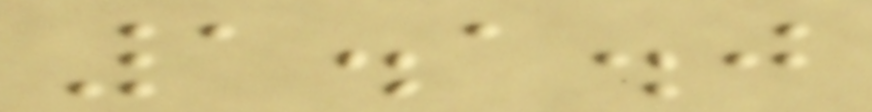1.1.0
